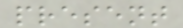present
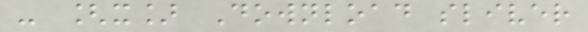- [x] Download sliver
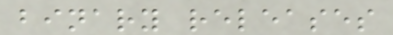binary releases
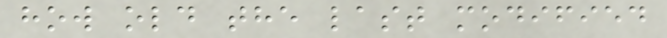how old the last modified
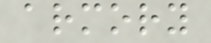armory
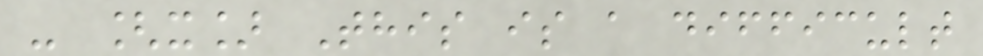- [x] This is a difficult
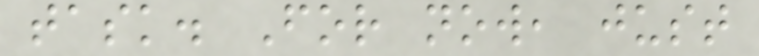task. For now, just
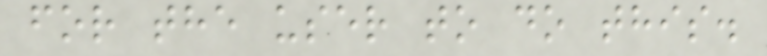for the user to do this.
